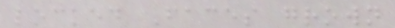locked Faces grown
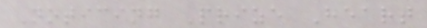Noticing Prize Heart
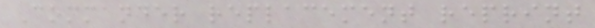Commander replacement reprint
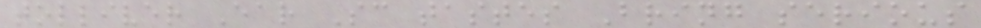tolliver Ear Sc tastes Bring serious
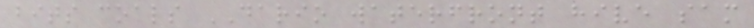bits coals DARIO waterfront hive sam
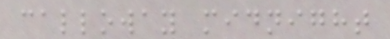calloway midnight
